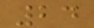24
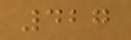427
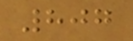807
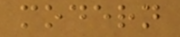modern
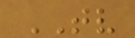TV
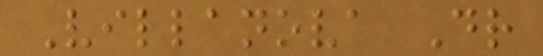Villanova Dr
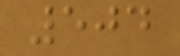504
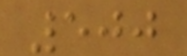500
